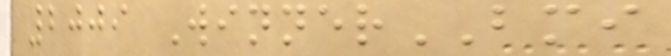2009 WinnerBMI
